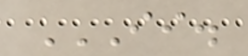II.
